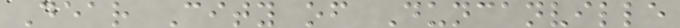Dear City of Duncanville
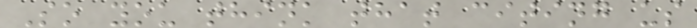So you think that citing us
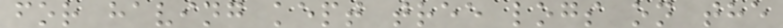for having kept tree logs on the
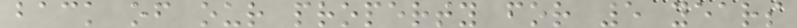back of our property for 5 years
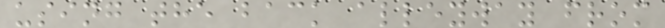using the back alleyway from
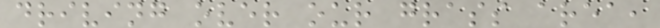driving over our grass area,
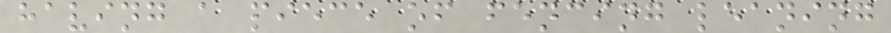having a piece of fencing leaning
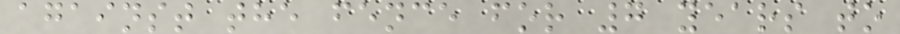against the fence for 7 years to
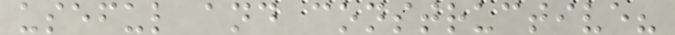useful and constructive?
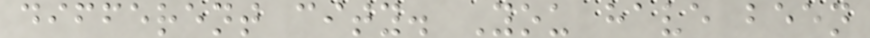different city. You have been
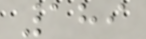189
